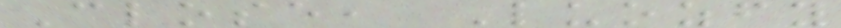Close, Luozfy
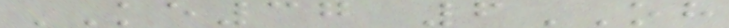KE37 6OH
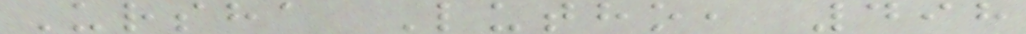Ursha Lutho, 498
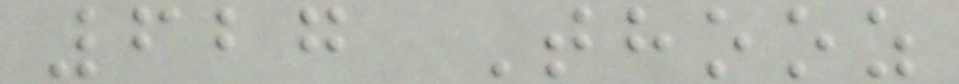627 Thooz
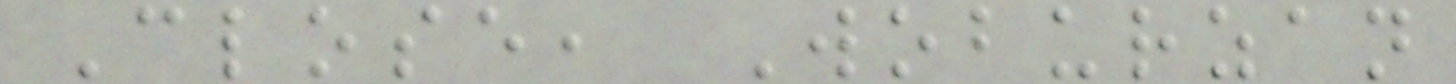Close, Woburzan
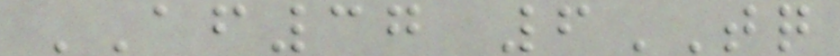AF37 6TQ
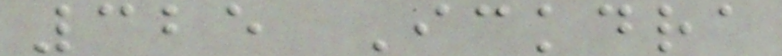325 Ickdra
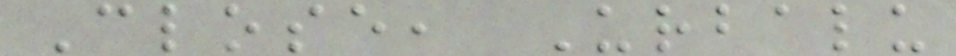Close, Urbalu
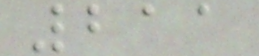211
